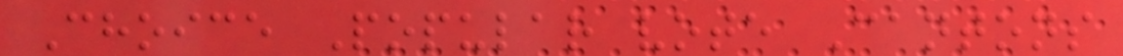Choice Popular vote Cantons
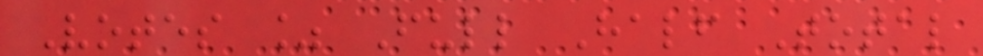Votes % Full Half Total
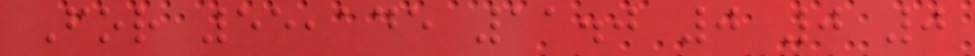For 55,145 11.0 0 0 0
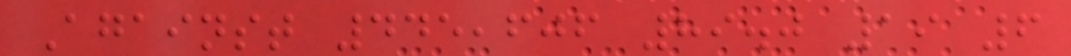Against 445,606 89.0 19 6
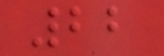22
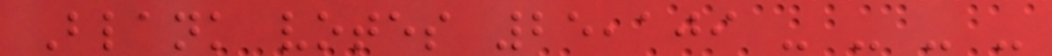Blank votes 25,109 - - - -
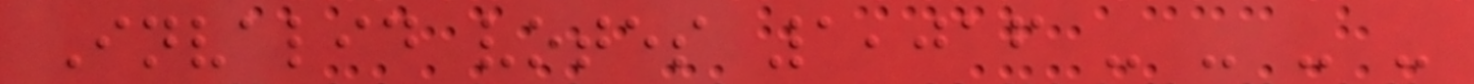Invalid votes 1,016 - - - -
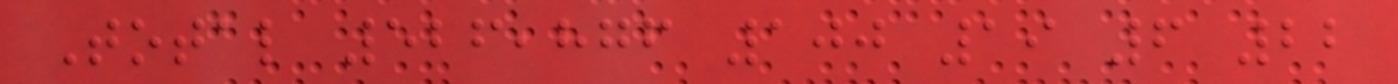Total 526,876 100 19 6 22
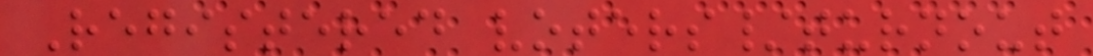Registered voters/turnout
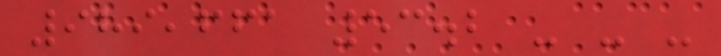989,661 53.2 - - -
